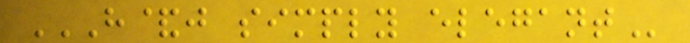H&J SIMPLY ELEGANT
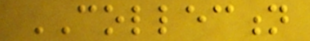COLLECTION
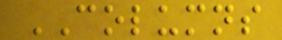COLUMNS
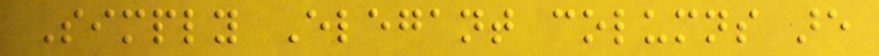Simply Elegant columns are
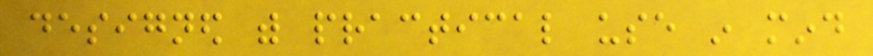designed with practical use in mind
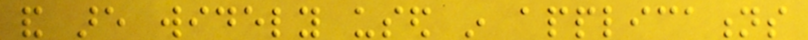and are widely used in applications
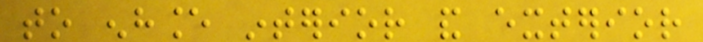to enhance interior and exterior
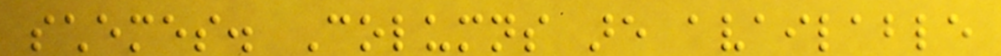schemes. Columns are available
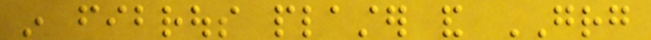in fibrous plaster and GRG
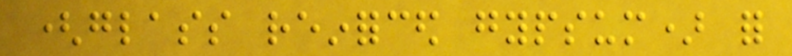(glass reinforced gypsum) for
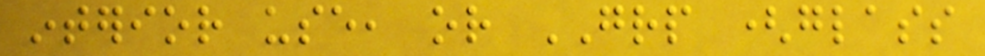interior use, or GRP (glass
